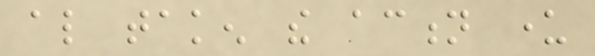also taken the action under
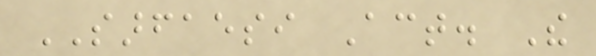SARFAESI Act. The
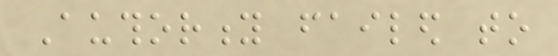Authority failed to
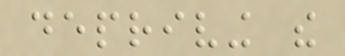depriving the
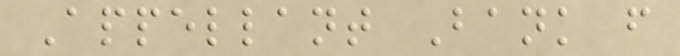Appellant Bank from
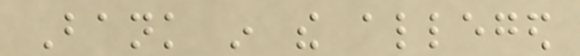Bank in the alleged
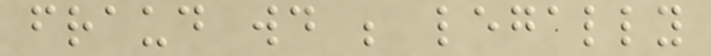fraud would be legally
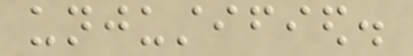unjustified.
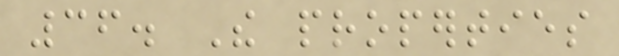36. The properties
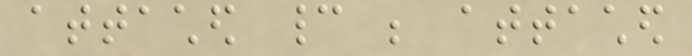attached cannot be attached
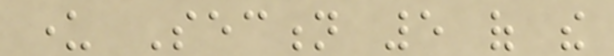under Section 5 of the
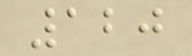120
